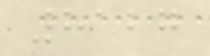8127
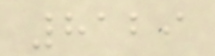8129
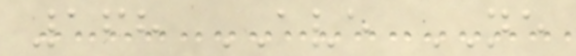168 AVE NE
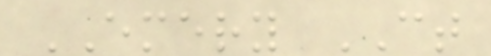EMERY CT
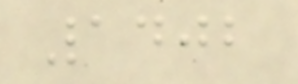1402
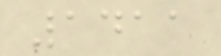1411
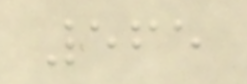565
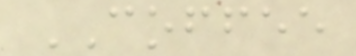COFFEE
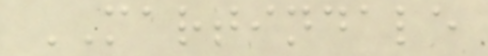MARTINDALE
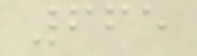665
